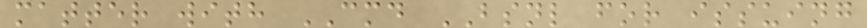matter with CMD BSNL for issuing
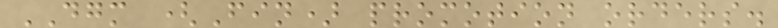DGM (Fin) promotion orders.
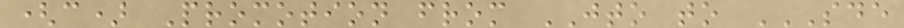(c) Promotion from JTO to SDE
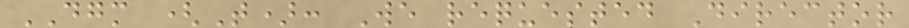DGM (T): We requested Director
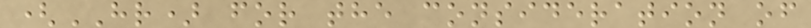(HR) for the consideration of
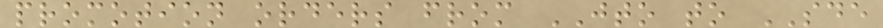promotion orders from JTO to SDE
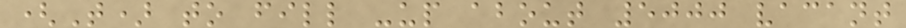(T) to fill -up about 5000 vacant
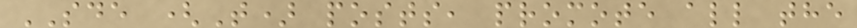SDE (T) posts, promote all the
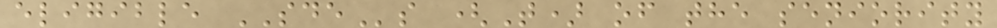eligible SDEs (T) of the seniority
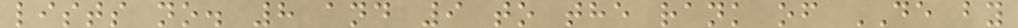lists no. 8 and 9 to the rank of DE by
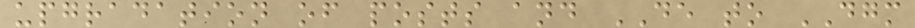upgradation of posts and DE to DGM
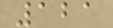121
